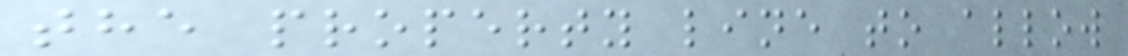the property line to allow
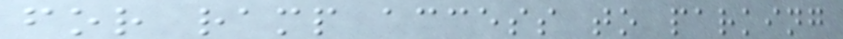for ramp access to parking
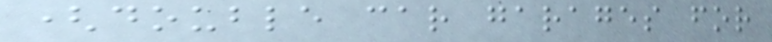(double car garages for
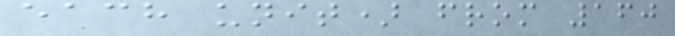each unit) from 160
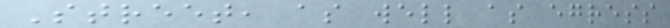Street, as well as egress
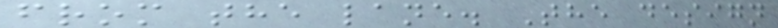from the lane. The design
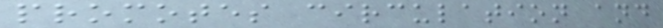promotes circulation and
